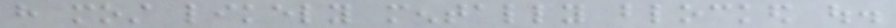have most likely mentally blocked out.
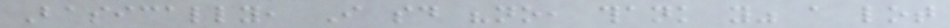Basically, I said "no, thank you" a lot
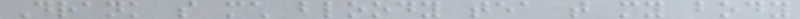Drank so much bloody tea that my body
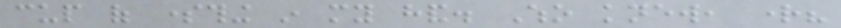cup of something in my hand. Who knew, right?
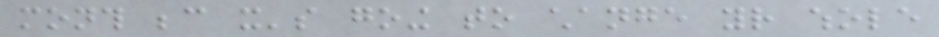month because it's going to change your whole
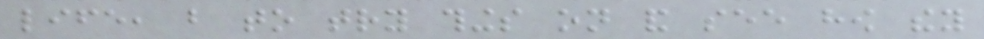life, but to try things on and see how they
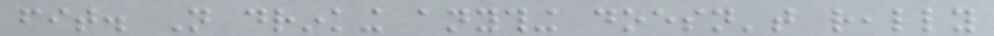fit. Not drinking anything doesn't really
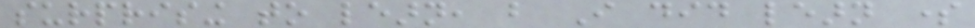surprising to learn, but I did learn some
